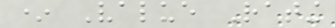* Value Rating
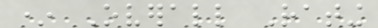* Overall Rating
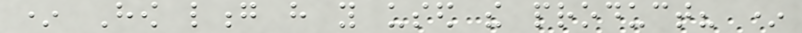* How long have you used the product? *
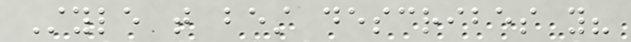Style that best describes you?
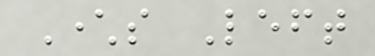Characters Left
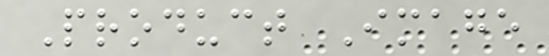Product Image
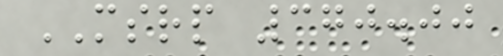MSRP 370.00
